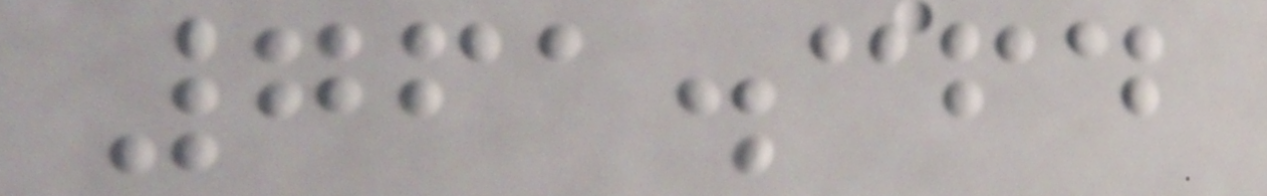761.364
